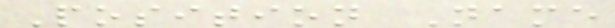Position Name
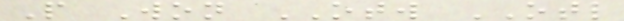P Won OTW OTL
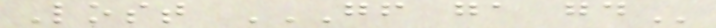Lost GF GA GD
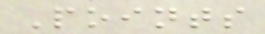Points
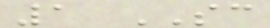1 SC
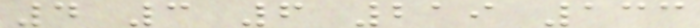4 3 6 219 133
